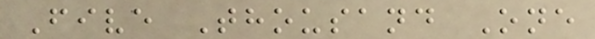Five Thousand One
